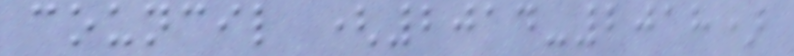council (2014-2018)
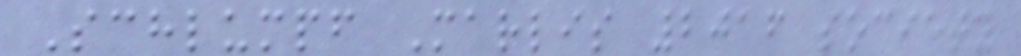Schlumpf Marlis 2016 society
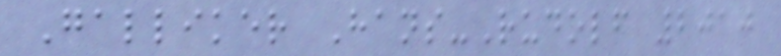Galliker Hans-Rudolf 2010
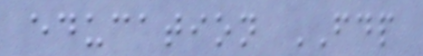education FDP
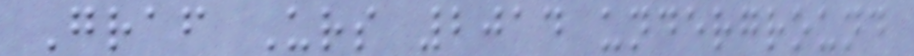Graf Urs 2014 underground
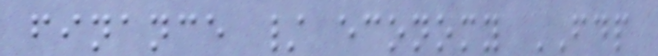finance / economy FDP
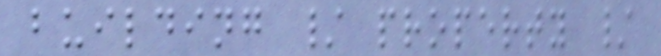building / property /
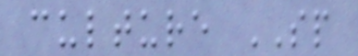culture SP
